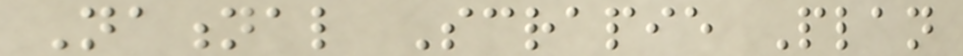National Scrapie Plan
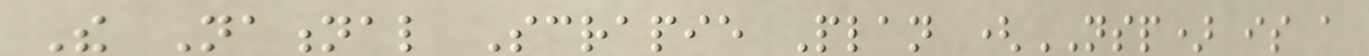The National Scrapie Plan (NSP) is a
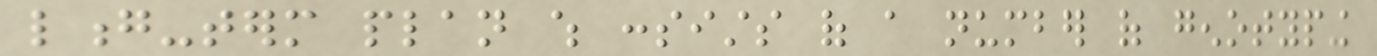long-term plan which consists of a number of genotyping
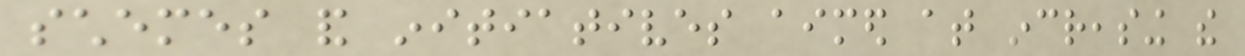schemes and initiatives aimed at increasing the
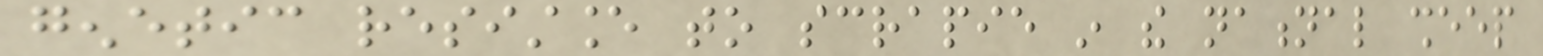genetic resistance to scrapie in the national sheep
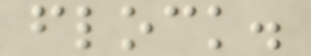flock.
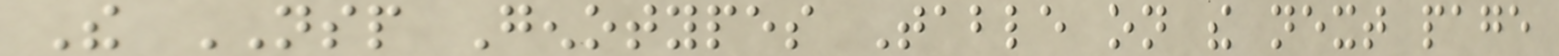The NSP Genotypes Table on the next page
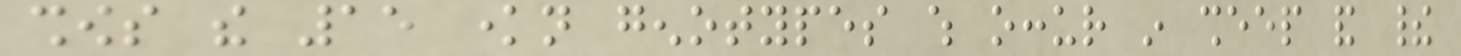shows the 15 known genotypes which occur in sheep and their
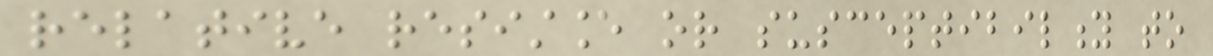relative resistance or susceptibility to
